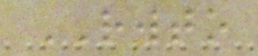RWTO
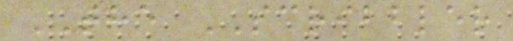THE SCRIBBLER
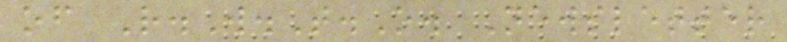of R.W.T.O. Newsletter
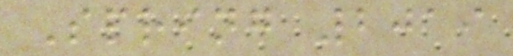Spring 2019
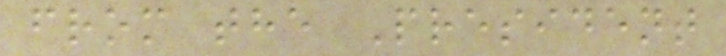from the President
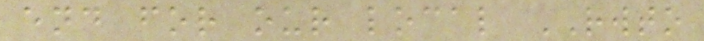end for our local RWTO
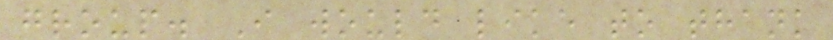group. I would like to thank
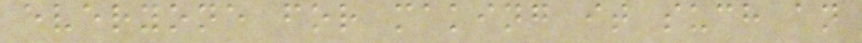everyone for making it such an
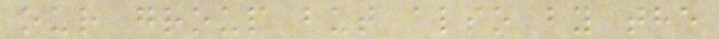our group but also by the
